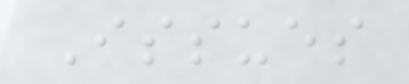Issues
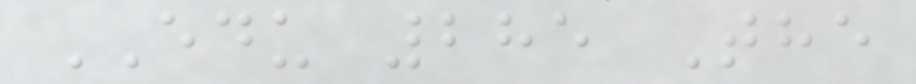EDU 285 The
